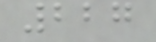227
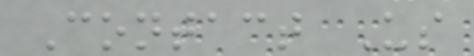Contact Us
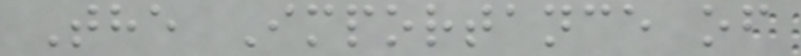The Importance of
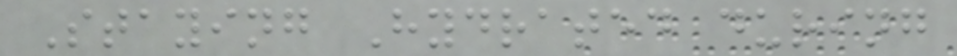Staying Hydrated during
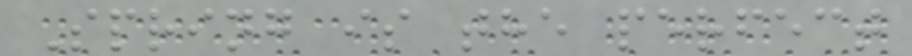Spring is the perfect
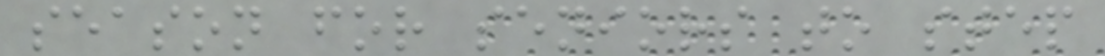season for seniors to step
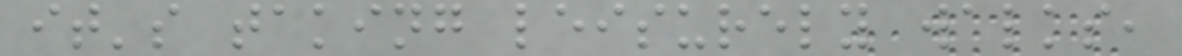it's taking leisurely walks,
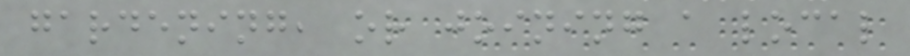gardening, or joining a local
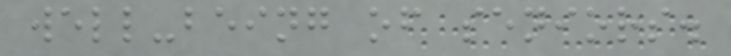well-being of seniors.
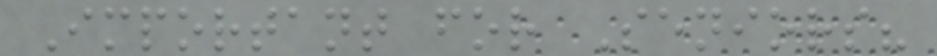Important for Seniors?
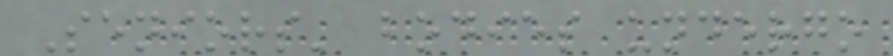Seniors' bodies undergo
